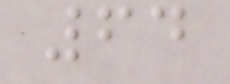64
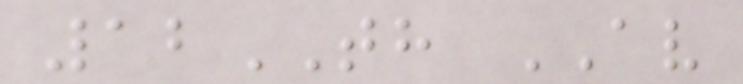12TH AV
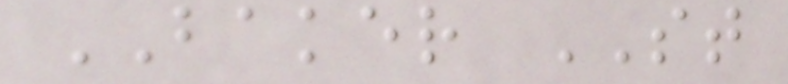BAKER ST
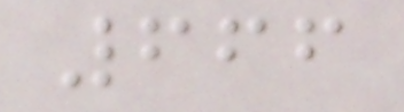666
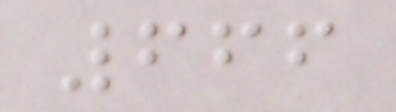666
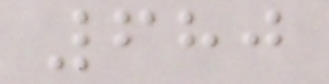680
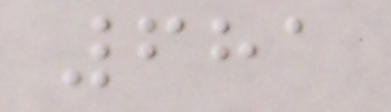681
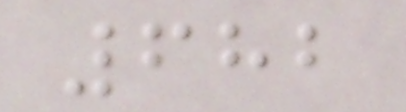682
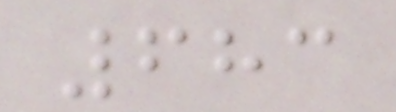683
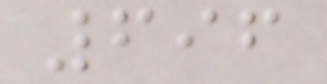696
